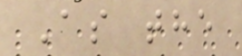As the
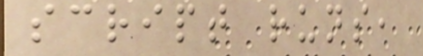script runs,
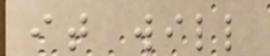it will
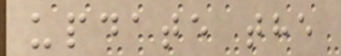update the
